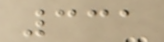331
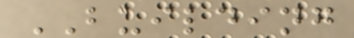BUILDING
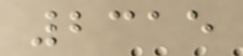2315
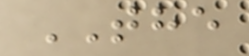THE
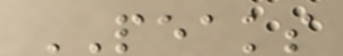PEAKS
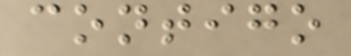contigo
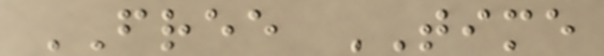FREE TIME
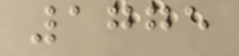1775
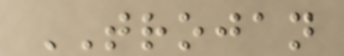TROJAN
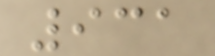931
